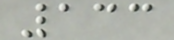133
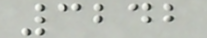3242
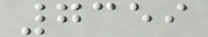7359
